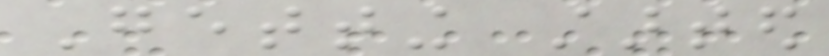Getting started
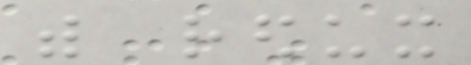with redux
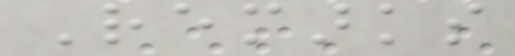Remarks
